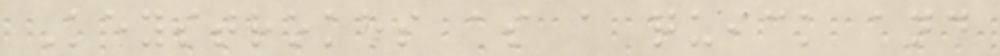Keystrokes as a quick and
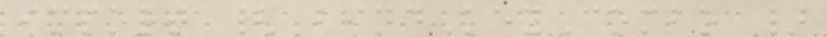import { bindKeyCombo }
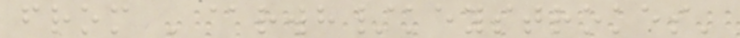from '@rwh/keystrokes'
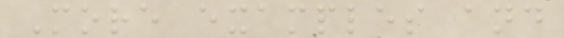More examples and
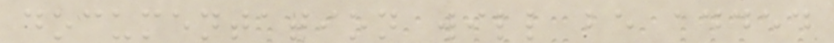documentation will be added
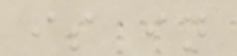is in
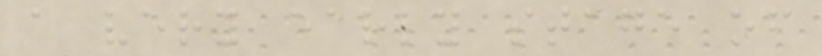a very early stage of
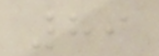89
